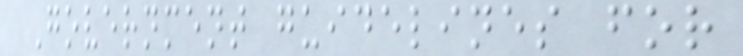Government guidelines for
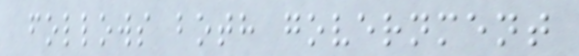follows both government
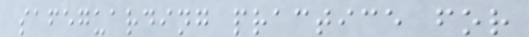safeguarding practice for
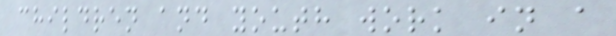children and youth work in a
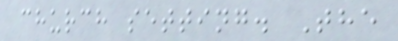church setting. The
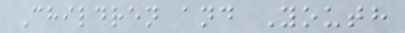Children and Youth
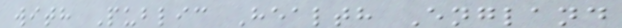with Public Health England
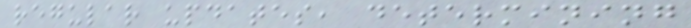regular updates, determining
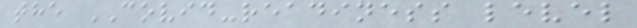the COVID-readiness level
